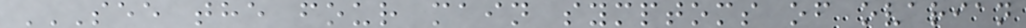SEE THE FOUR MAIN SYMPTOMS OF OVARIAN
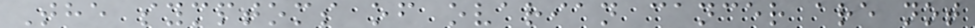The symptoms of ovarian cancer are not
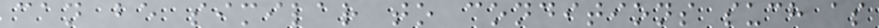can be similar to conditions such as
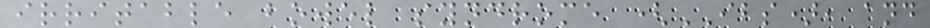irritable bowel syndrome (IBS), and
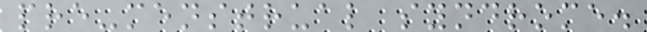pre-menstrual syndrome.
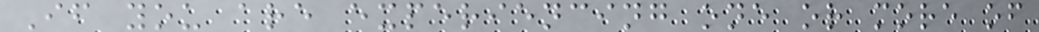If you are experiencing one or more of
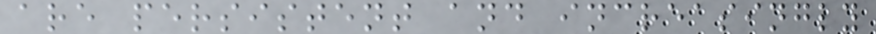are persistent and increasingly
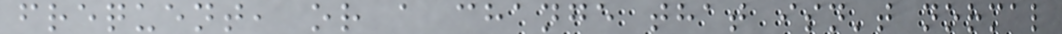frequent, or a change that isn't normal
